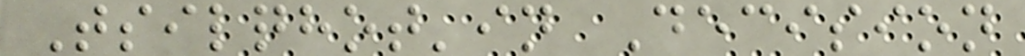Tsilqhot'in Decision
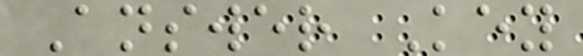Answer Key
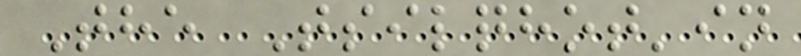The Tsilqhot'in
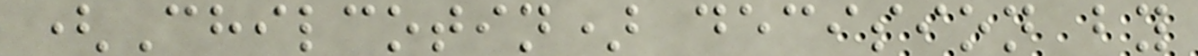(Chilcotin) decision by
